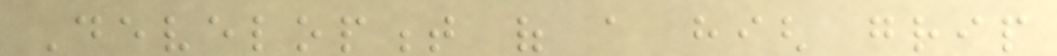Development of a high grip
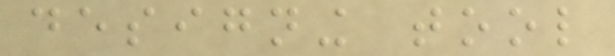designing tool
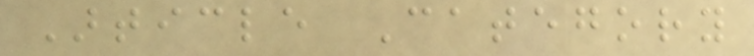Article Category
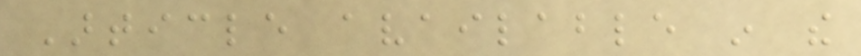Article available in the
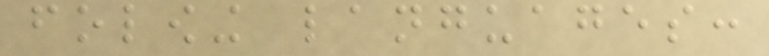folowing languages:
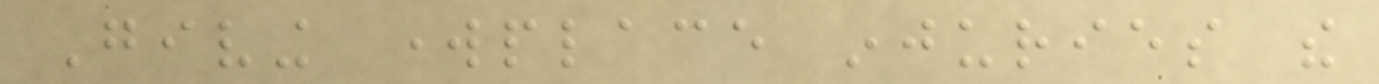Giving workplace injuries the
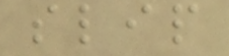slip
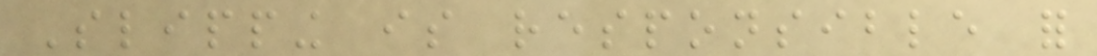Slipping is responsible for
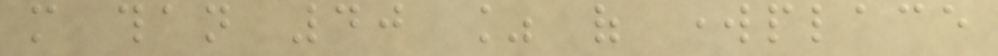more than 40 % of workplace
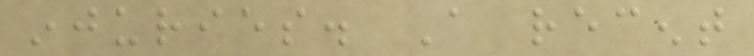injuries. A recent
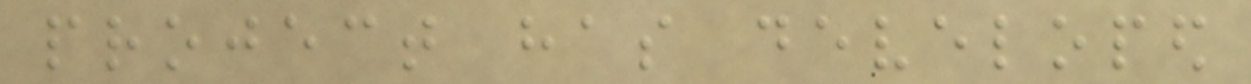project has developed
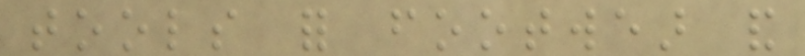tools for footwear and
